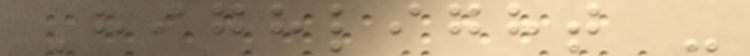Highlight -
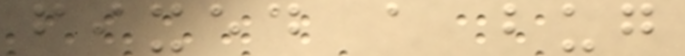fixed a bug
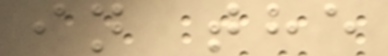in the
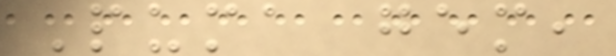Puma gem,
